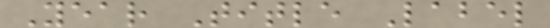Year Title Label
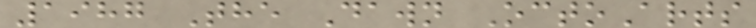1987 The Dawn OctoArts
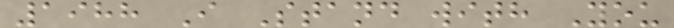1988 I Stand with You
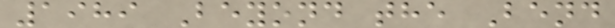1989 Beyond the Bend
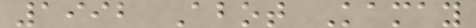1992 Abot Kamay
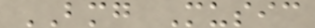BMG Music
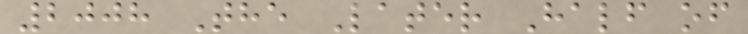2008 The Later Half of
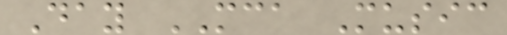Day MCA Music
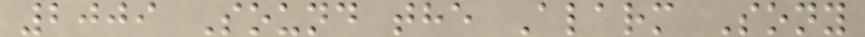2009 Sound the Alarm Sony
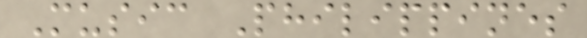Music Philippines
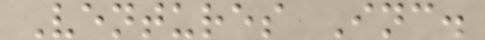Ventures Inc.
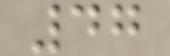47
